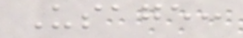Usage:
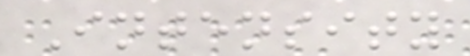Intensity
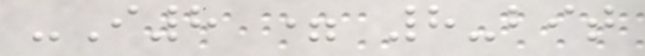-I8 = 8-bit
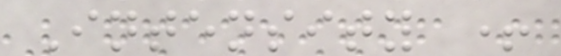Intensity +
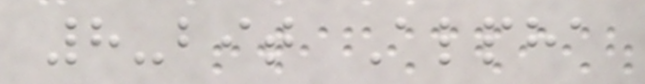8-bit Alpha
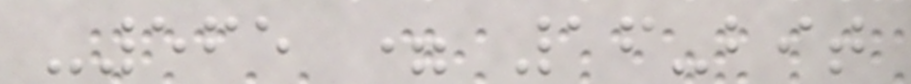-565 = 16-bit
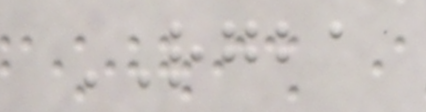RGBA
